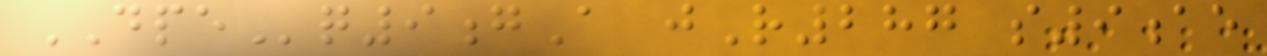DPEq9gA jR287 s9ae
